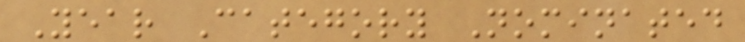Year Category Nominated
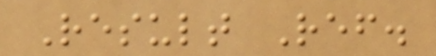Result Ref.
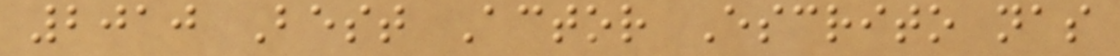2010 Best Actor Escrito nas
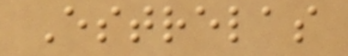Estrelas
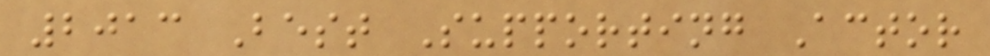2013 Best Supporting Actor
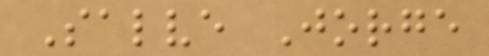Salve Jorge
